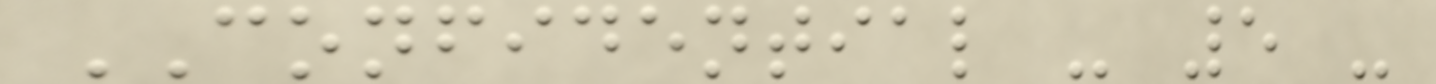CONFIDENTIAL - 5 -
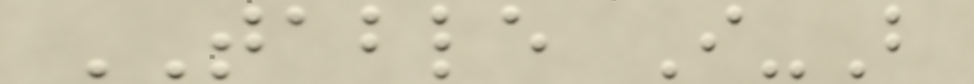TABLE I-B
